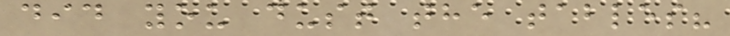did you dust the tables?
